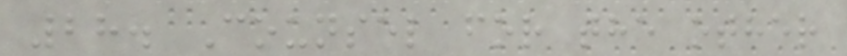28. Counsel for the other
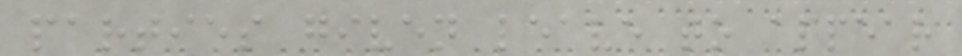parties given leave to appear
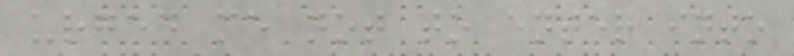urged me not to enter into
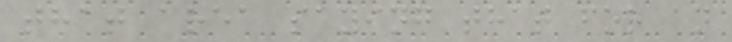that area saying that for an
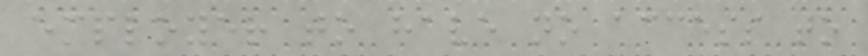employer to have no access to
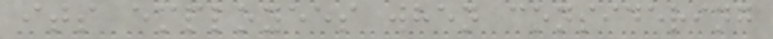its employees when considering
